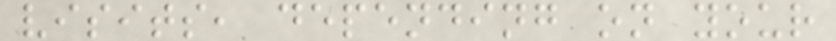visits, depending on your
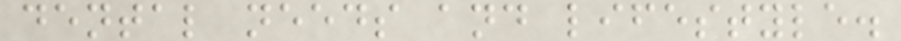dental needs and lifestyle.
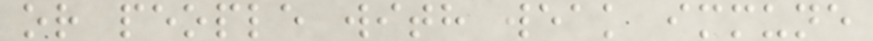or people with weak immune
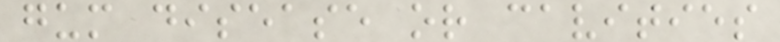gum disease or cavities
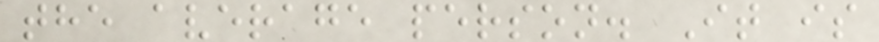the average person. It is
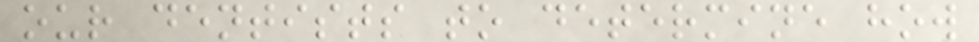our dentists to determine how
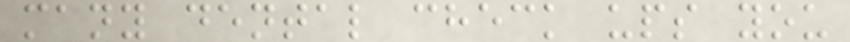many dental check ups you
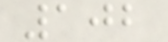102
